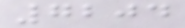7204
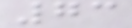73
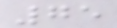75
